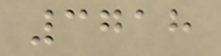3718
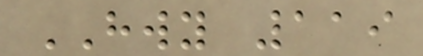HWY 119
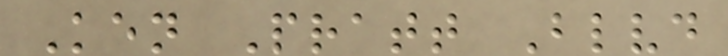Ken Pratt Blvd
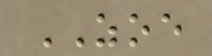ZOE
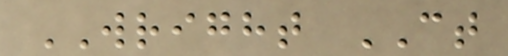WRIGHT CT
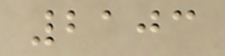2103
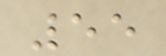55
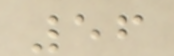56
